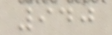940
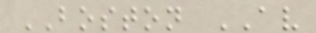BOSTON AV
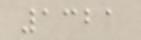1321
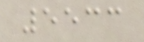5533
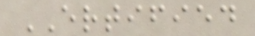ERTIFIED
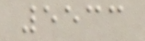5533
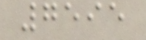7595
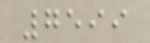7599
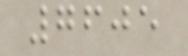7605
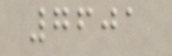7601
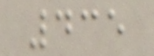435
